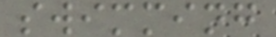swimming
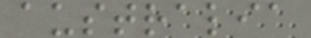australia
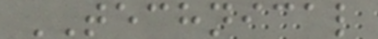TECHNICAL
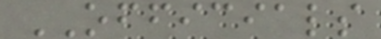OFFICIALS
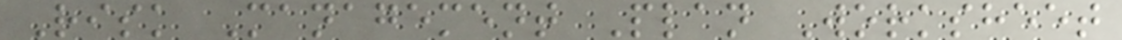Risk Management Plan Worksheet
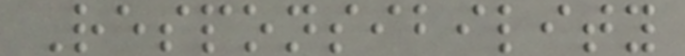Responsibility
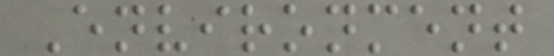Environment
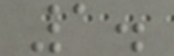1.
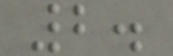2.
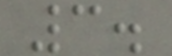3.
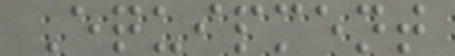Equipment
